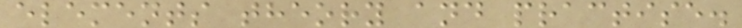elements theory and practise.
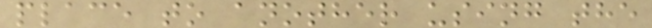place to another using the
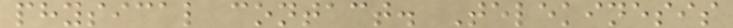physical contact. Telekinesis
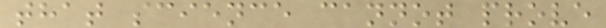that science cannot prove
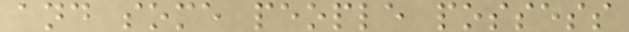and some people possess
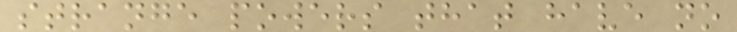strange powers that have no
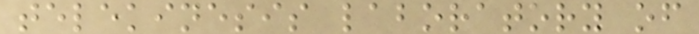telekinesis laboratory of
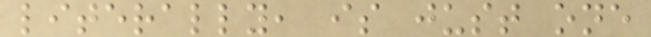literally, is just one
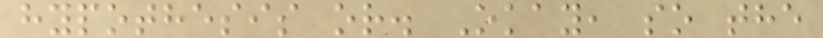hypothesis or. Okay, so the
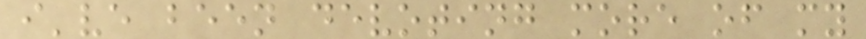i've been devoting more of my
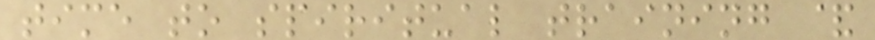time to spiritual training &
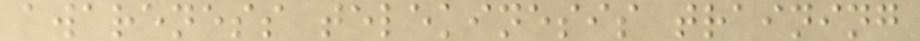awareness telekinesis training
